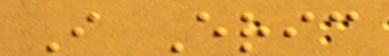I Eric
